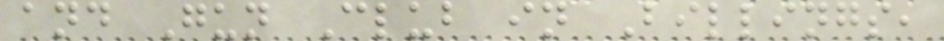and Gun Club in Billings,
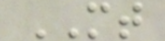MT
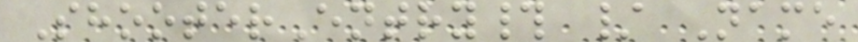ShooterEntry# / Name
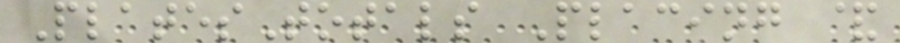PlatesTotals Placing &
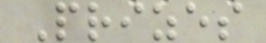Prizes
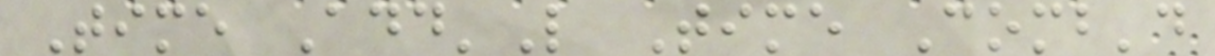Time Add'L Time Comb'd
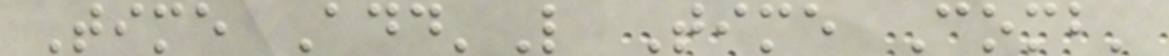Time Add'L Time Comb'
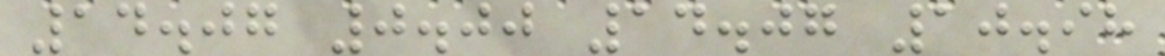14.07 0.00 14.07 10.98
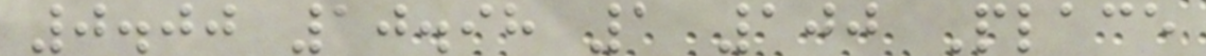0.00 10.98 1 100 Place
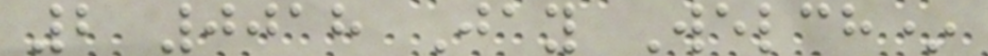2 0018 Jay Welch*
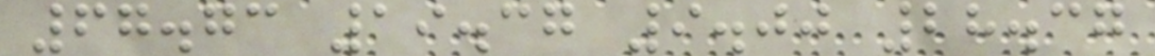67.73 19.37 9.00 28.37
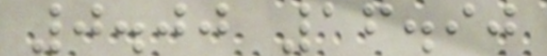0.00 16.90
